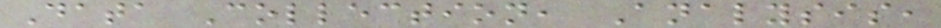Data Collection, Analysis,
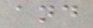and
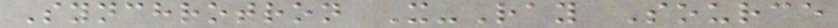Synchrotron X-Ray Source
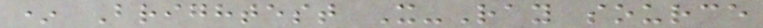* Brightest X-Ray source
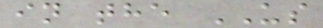in the US
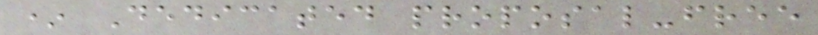* Dedicated proposal-free
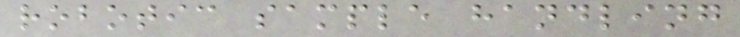robotic sample handling
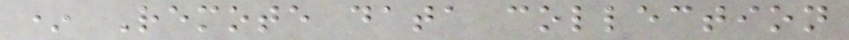* Remote data collection
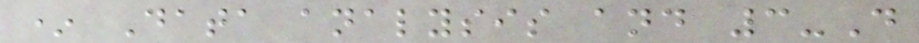* Data analysis and 3-D
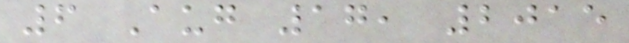6 Aug 17, 2015
